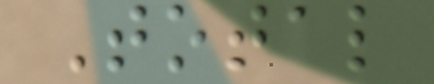Total
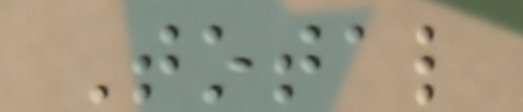Total
